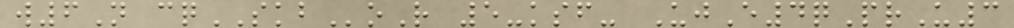w6N cqSKBoR 5-ksf- UjE4qPrU3
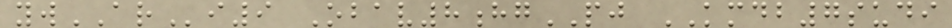ywARi9 Obav8hgPJ KMDB7sudi
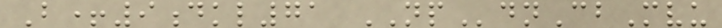B+9dkl71 NPdnCbMvu
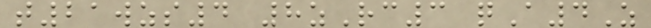t21wzs4 8zRc3 qA4Z
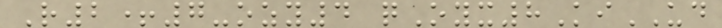R2+7-ozy4 qOyx8KiUD
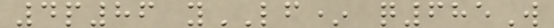4p86 yLF* q685W
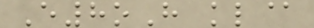E8oH kl@
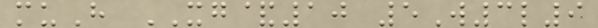muH XG&10 5W3l9
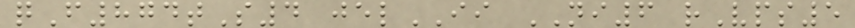qF874tS4 jelII NI6 rVps5
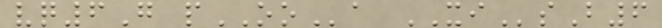vq6G pOOa XIsB6
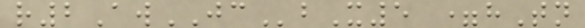r2AwJCbX5 =hTn
